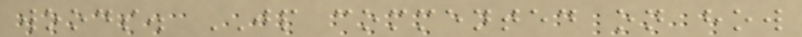woods. JP commented on how
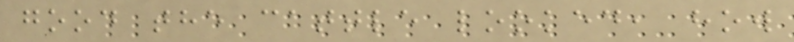good the cattle looked, how
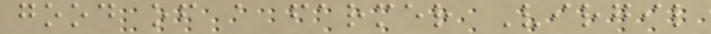good of a farmer Virgil
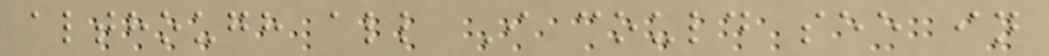although all I could see in
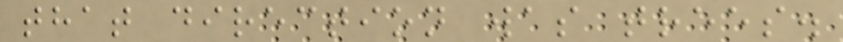that direction was trees.
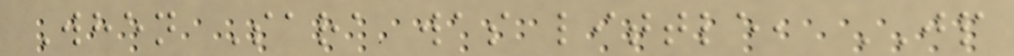When Sara was little, JP
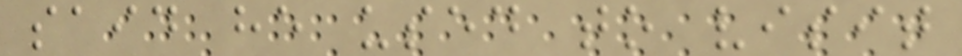said he used to visit
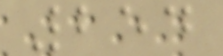254
